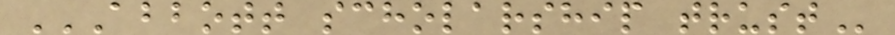ABBOTT SCHOLARSHIP TRUST
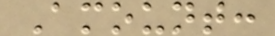Amount:
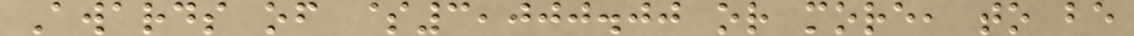Awards of $3,000.00 or more, to be
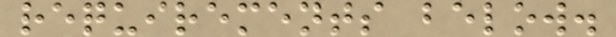requirements below.
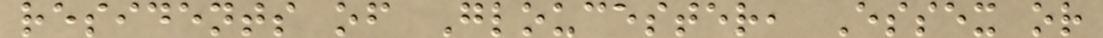residents of Gloucester, Essex or
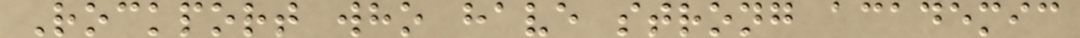Rockport who have strong academic
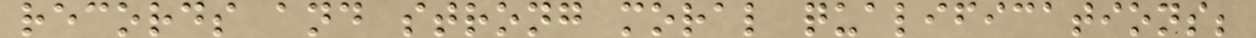records and strong moral qualifications;
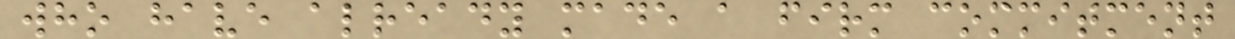who have already made a firm commitment
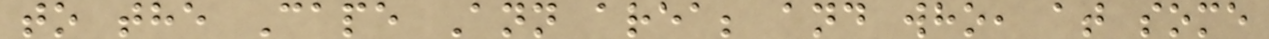to the Cape Ann area; and who, at some
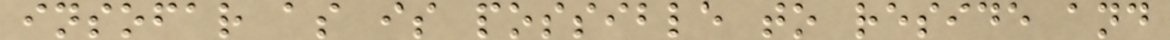insofar as is possible to reside and
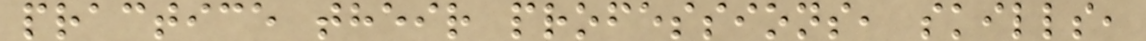practice their professions, skills,
